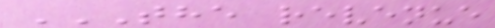THE REVENUE
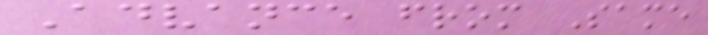Advance from Same
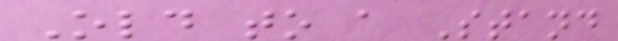Old to a Stand
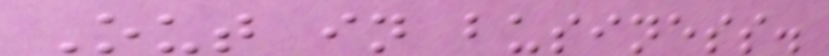Out in business.
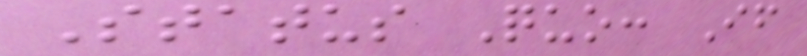Status Quo: If
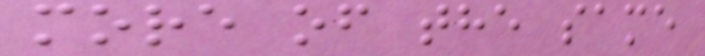more of the same
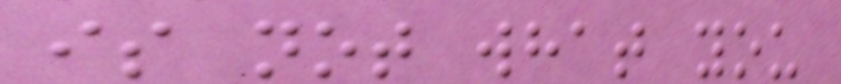is not what you
